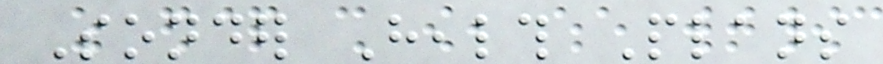Sonder Health Plans
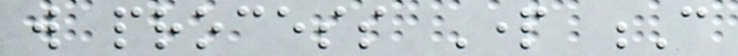will process Part C
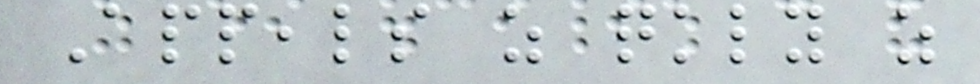Appeals as quickly as
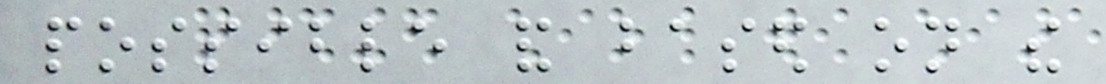possible and based on the
